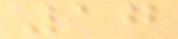17
